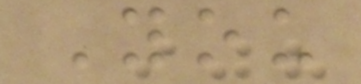You
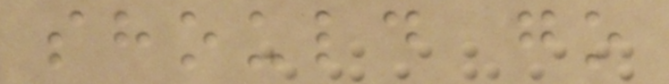should go
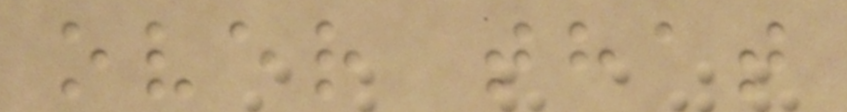over that
